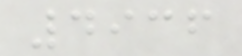4936
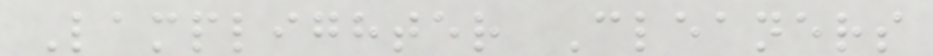Lamplighter Cleaners
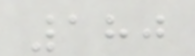180
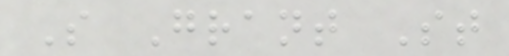S Grant St
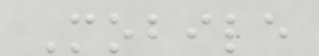Mobile
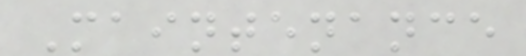Maintenance
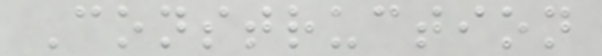Construction
